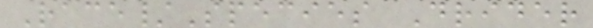Race/Species Drider
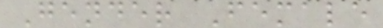Gender Female
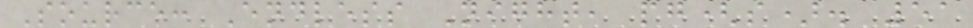Source: Endless Night, pg(s). 51
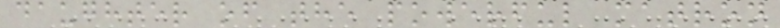daughter of the powerful matron
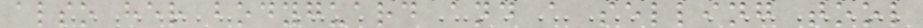also her bodyguard and a selling tool
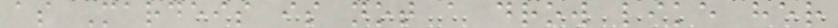as Mardeis is not a drow like her
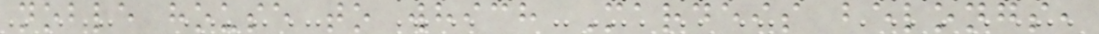noble house to which Mardeis belongs,
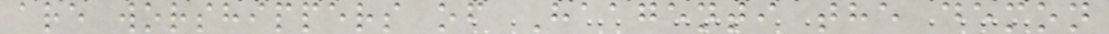are worshippers of Haagenti the demon
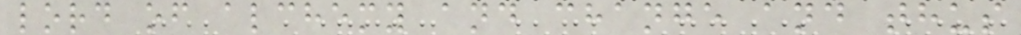lord of alchemy and change and thus
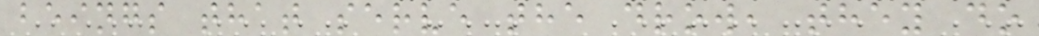beings that serve the drow, they do
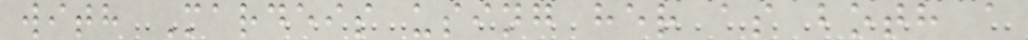with Mardeis using her as both a
